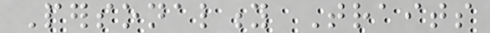Personality Traits
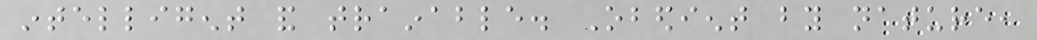intelligent and trainable. Obedient by nature,
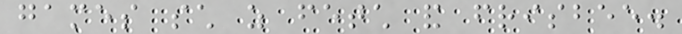games such as fetch and frisbee.
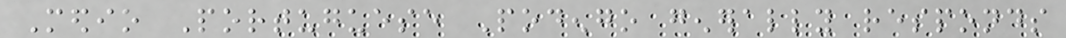Medio Portuguese Podengo generally responds
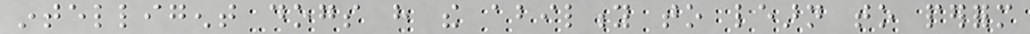intelligent dogs have the ability to learn to perform
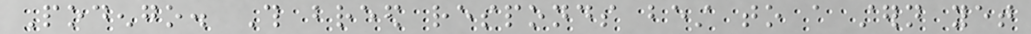Podengo. This breed responds best to a stern yet
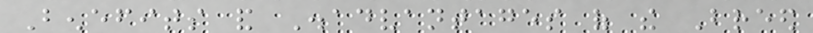Benefits and Disadvantages of the Breed
